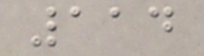114
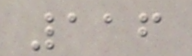116
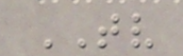TV
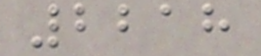2218
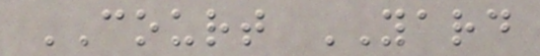COURT YARD
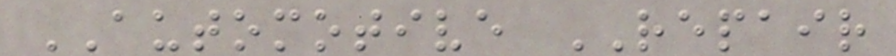AUTOMOTIVE REPAIR
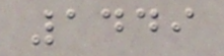1449
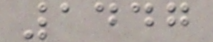1447
